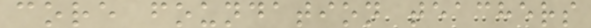core foundation teachers
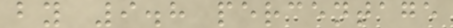by 9.8 percentage
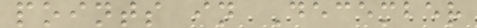points in December
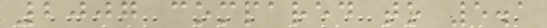2007 compared to 5.1
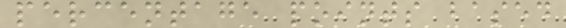percentage points based
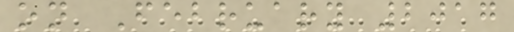on February 2017
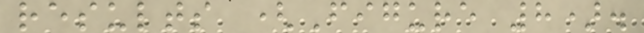results (Figure 8).
